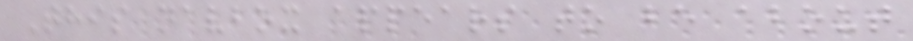This navbox appears to be about
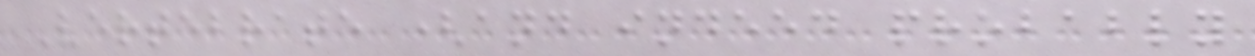Vertebrate (and indeed probably
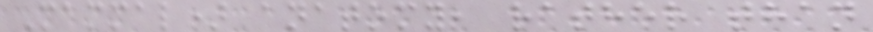Mammal) anatomy, rather than
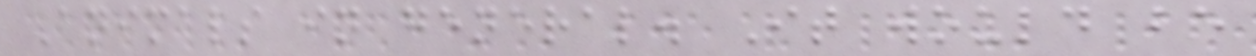Animals in general. It would be
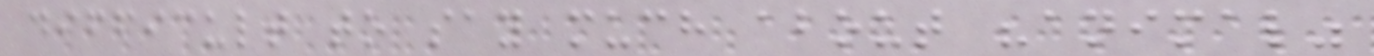difficult to say much about "animal"
